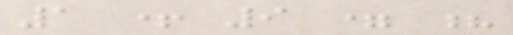1 + 9 = ?
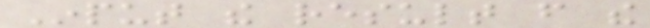Input the result from the
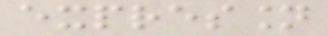expression
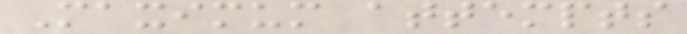Maximum attempts
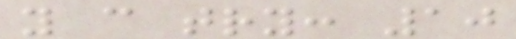you can try: 10
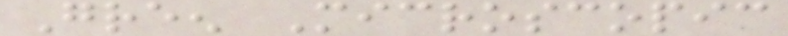Green Microscopic
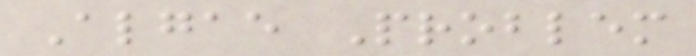Algae Problem
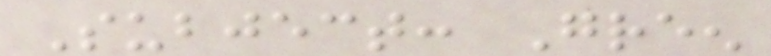Subject: Green
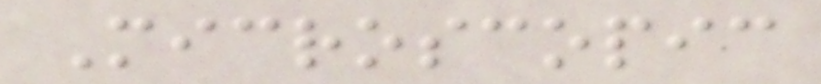Microscopic
